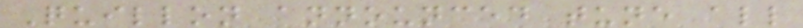Quillon announced tune all
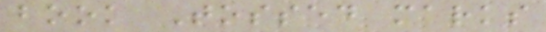book Tossed marks
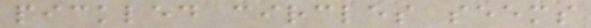pickled circles seems
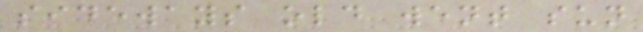sideways old went sun
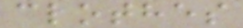clothes
